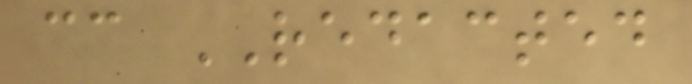cc REDACTED
